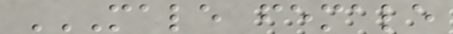MALE FEMALE
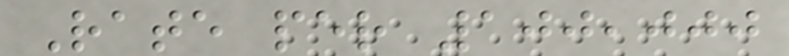Rate per 100,000
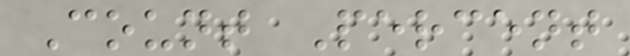Count Percent
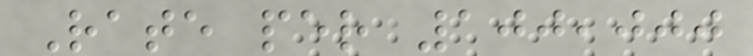Rate per 100,000
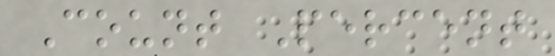Count Percent
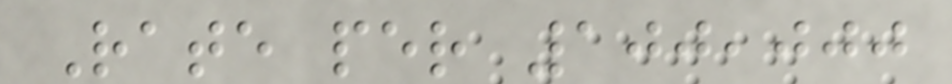Rate per 100,000
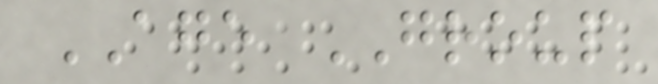AGE GROUP
